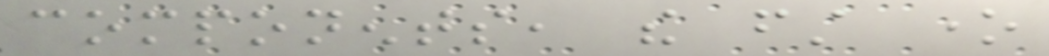components, the first one
